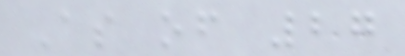As of 27
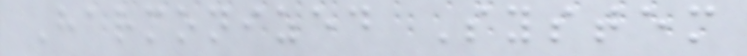Harmonized System
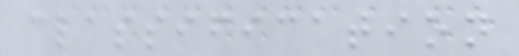classification
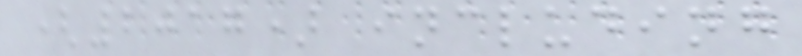(2017) including
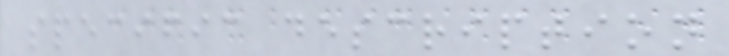specific description
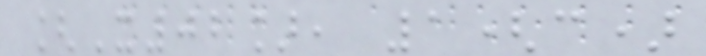[X02], 1(c)
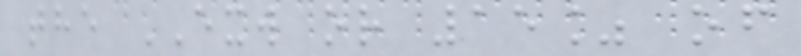the EXW or 15% of
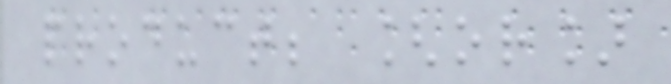product; [or]
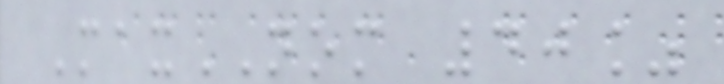MaxNOM 40%
